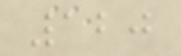120
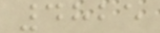4825
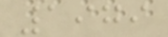1979
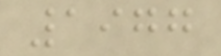1977
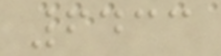6433
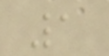1
